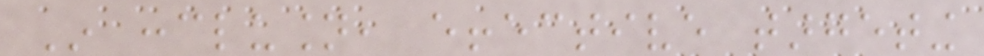In conclusion, effective targeting
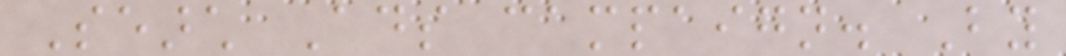Search Ads campaign. By
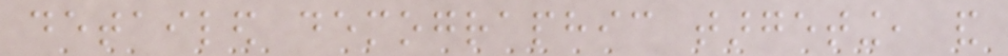detailed demographic targeting, and
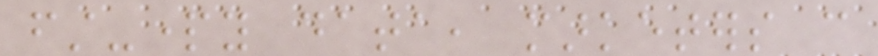first-party data, marketers can
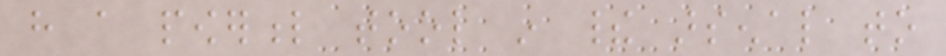have a powerful tool in their arsenal to
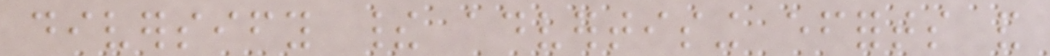diversify their advertising efforts and
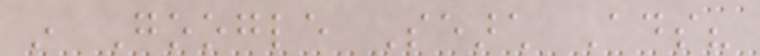in Google Search Ads?
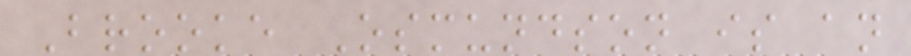Brooke Osmundson is an
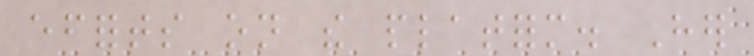efforts on the platform. Her
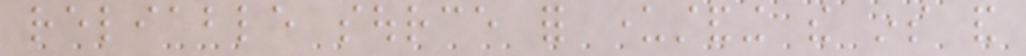reliable source for understanding the ins and
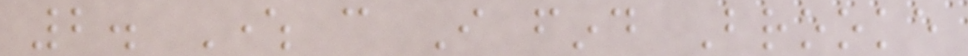2. Where can I find Brooke
